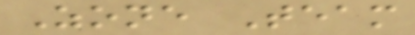Zone Team
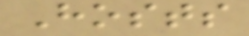Hosts
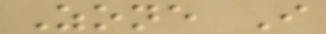Zone I
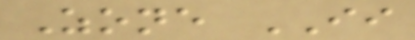Zone II
